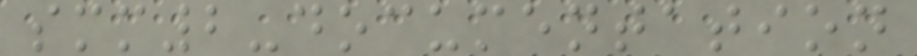smm2-documentation
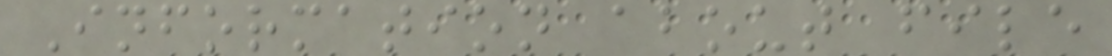Information about file
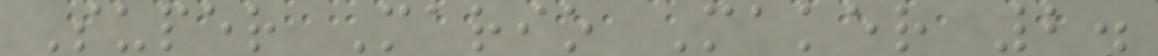Super Mario Maker 2.
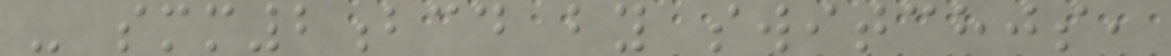- smm2bcd by switchjs,
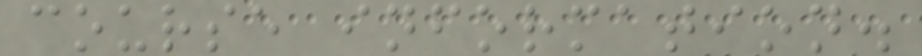course information.
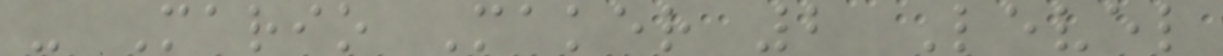- Mario Maker 2 Level
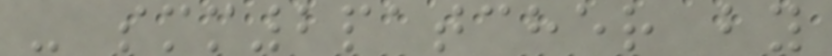- smm2patcher by
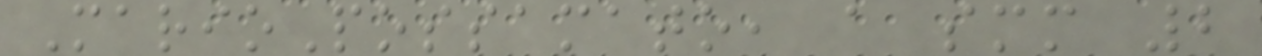MarioPossamato, a smm 2
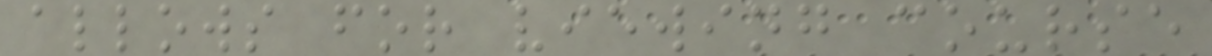allows for viewing course
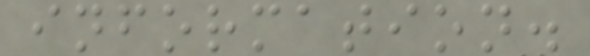information.
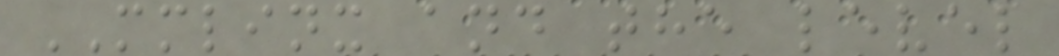MMLINX and the level
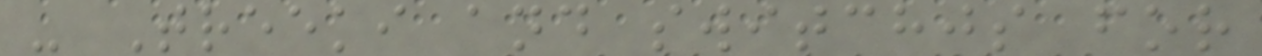- Treeki and switchjs for
